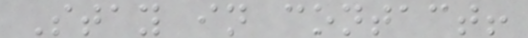Stay in contact!
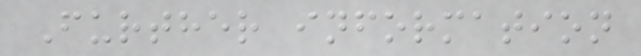Further information
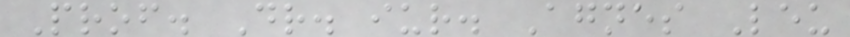Prof. Dr. iur. Agnes Leu
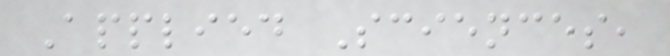Applied Sciences,
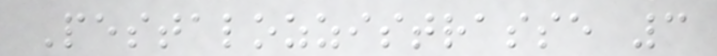Pestalozzistrasse 3
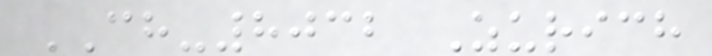CH-8032 Zurich
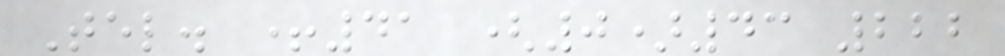Tel. +41 (0)43 222
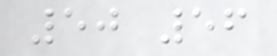50 56
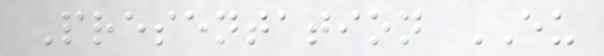Presentation EU
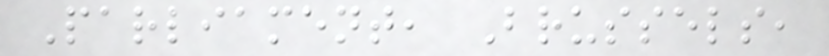Parliament, Brussels,
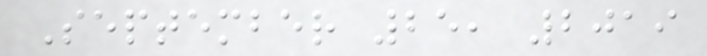September 25, 2019
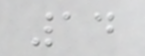14
